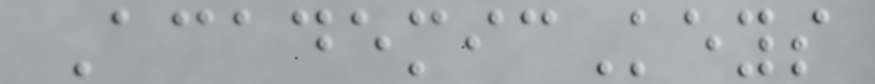AcademicKeys
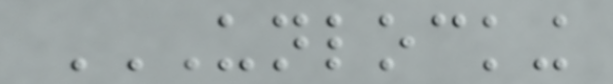UNLOCKING
